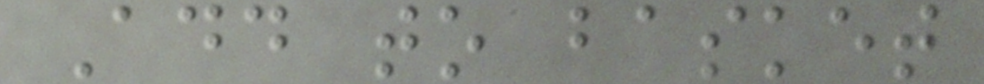Add to basket
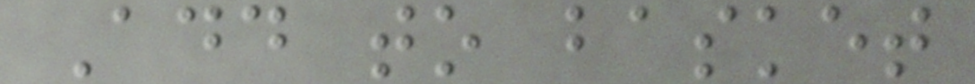Add to basket
